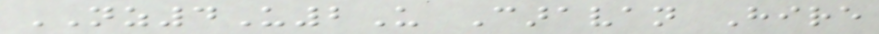NZ4U2U Caravan Hire
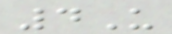4U
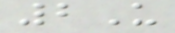2U
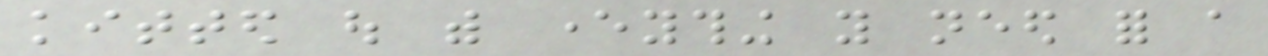kitted out with everything you need for a
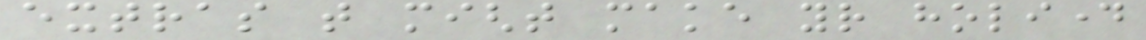extras that might make your holiday
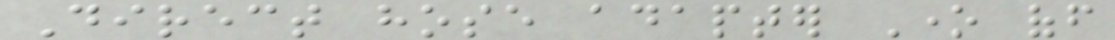Direct hose adapter One off
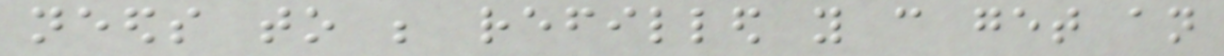needs to be refilled you can get an
